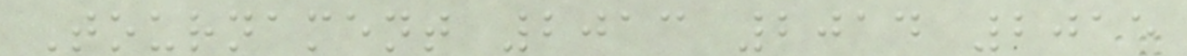Tournament 2013 2014 2015
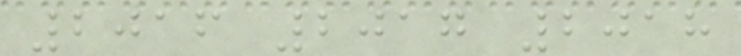2016 2017 2018
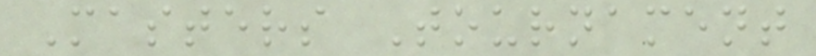Masters Tournament
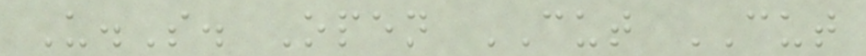U.S. Open CUT CUT
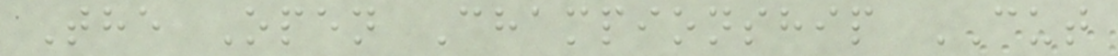The Open Championship CUT
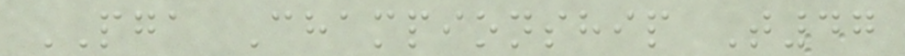PGA Championship T47
